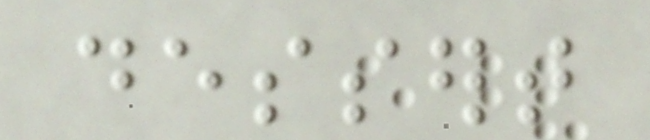dessert
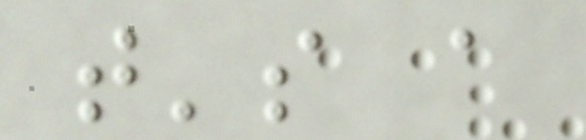that's a
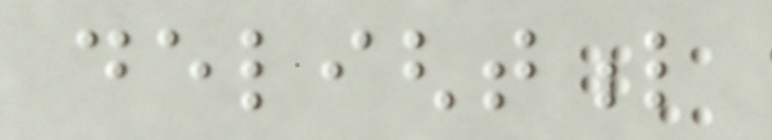delightful
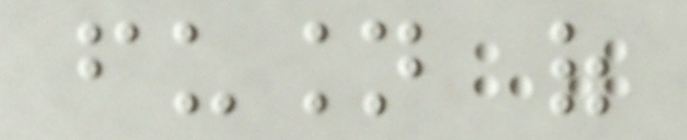fusion of
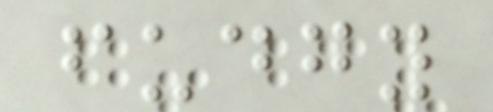fudgy
